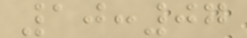10:07
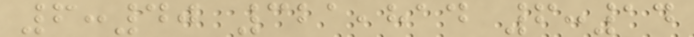6:40 321,814 6:14
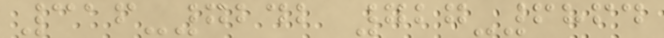316-7242 727-6864
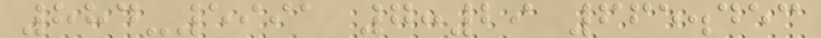884-5991 7:29 665.453
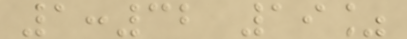1:32 19%
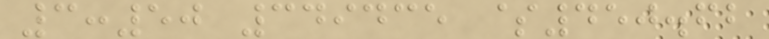3:50 349435 $450.62
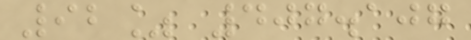92% 407.107
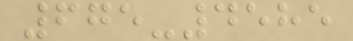675-4585
